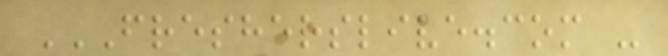FRESHERSLIVE.COM -
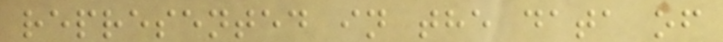represented in the data of
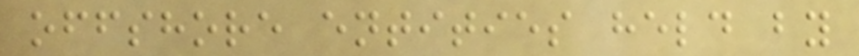offshore entities held by
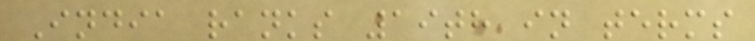India ranks 19th in terms
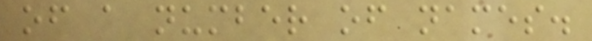of a number of names.
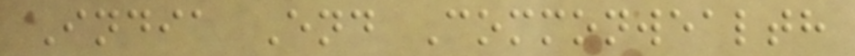India End Commonwealth
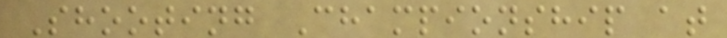Shooting Championship at
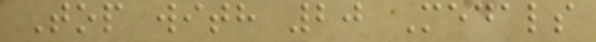Top with 20 Medals
